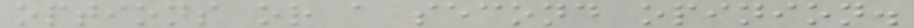options or a second opinion.
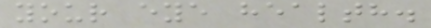your eye health.
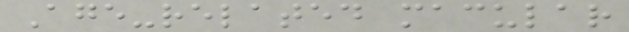Age-related macular
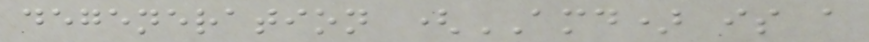degeneration (AMD) is a
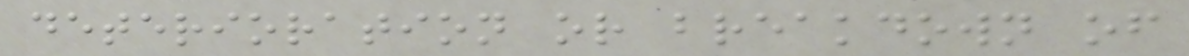deterioration or breakdown of
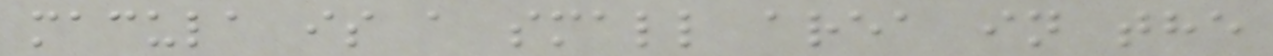macula is a small area in the
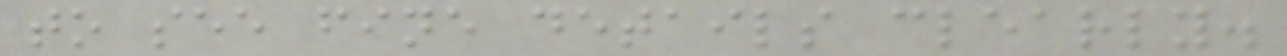to see fine details clearly.
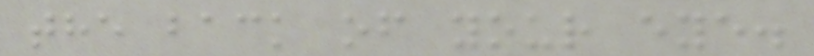the back of your eye.
